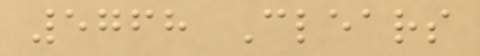5768 Clears
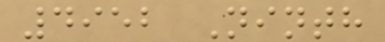4952 Ninth
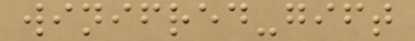winifred-gift
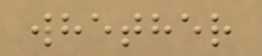whether
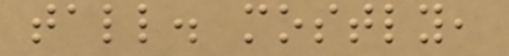tall. mostly,
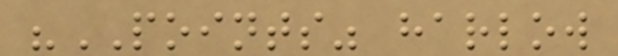"POINTS" harlow
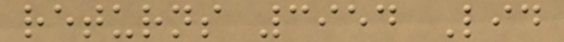returns 3954 Lid
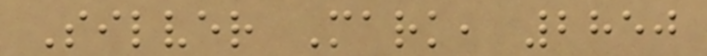Silver Mark, 2850
